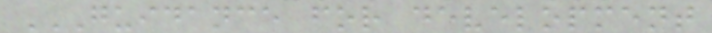GUIDANCE FOR DEVELOPMENT
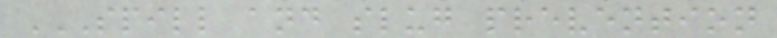SPILL AND SLUG PREVENTION
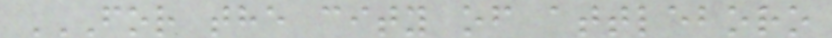FOR THE CITY OF ATTLEBORO
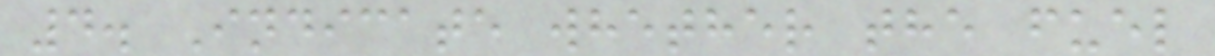4. Indicate whether the fuel
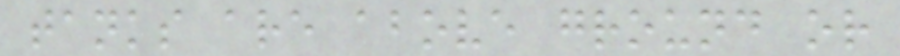tanks are above ground or
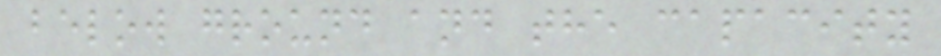below ground and the capacity
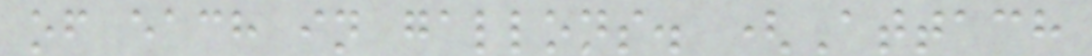of each in gallons. (Attach
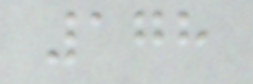178
